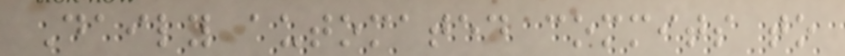Daily automated commits to
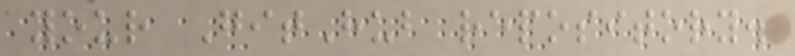your GitHub repository.
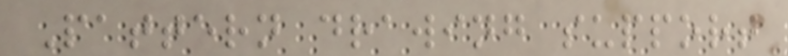Pattern drawing support
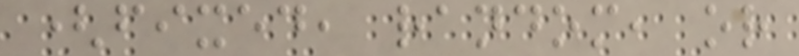(fixed, random, or
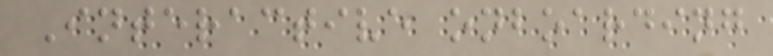Interactive onboarding
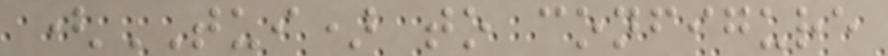(TUI) to configure
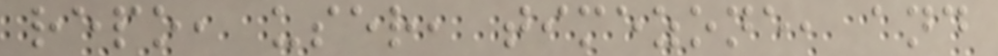repo, user, timezone, and
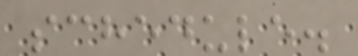schedule.
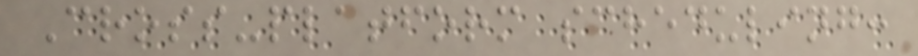Cross-platform scheduling:
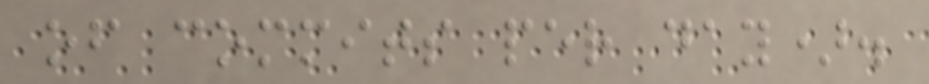of commits per day).
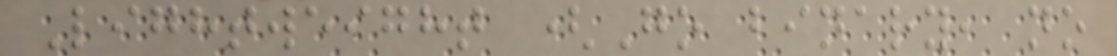Lightweight (Go binary, no
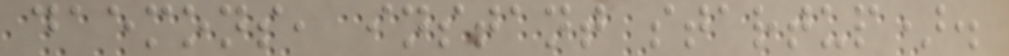daemons, instant startup).
